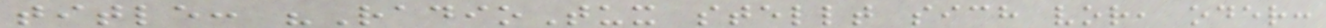title: "RadioTux stellt sich vor, oder:
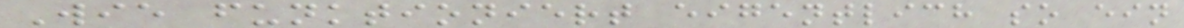Wie funktioniert eigentlich so ein
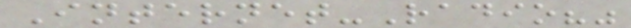Internet-Radio?"
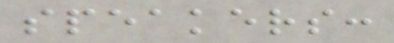speakers:
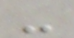-
